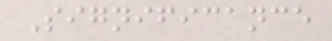Significance
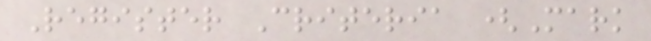Register Criteria (Mark
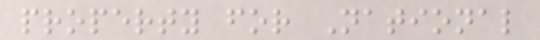property for National
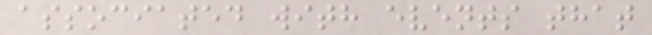associated with events that
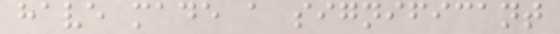have made a significant
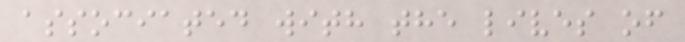associated with the lives of
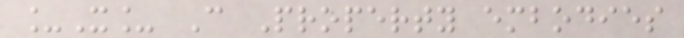_X_ C Property embodies
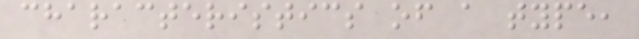characteristics of a type,
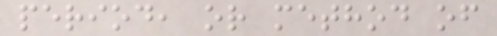period, or method of
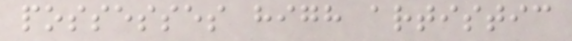possesses high artistic
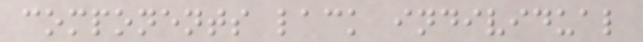components lack individual
